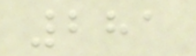281
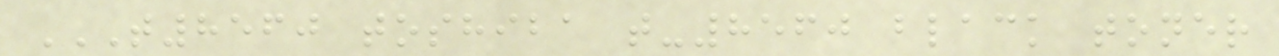T8560 TOSHIBA T-8560 BLACK TONER
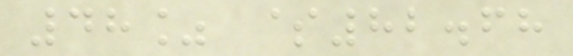48% $82.68
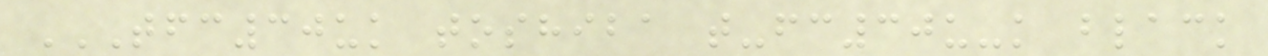TFC30UK TOSHIBA T-FC30U-K BLACK
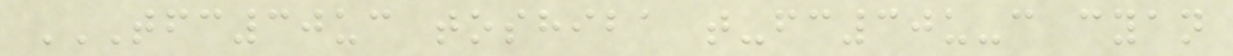TFC30UC TOSHIBA T-FC30U-C CYAN
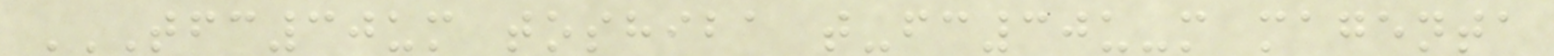TFC30UM TOSHIBA T-FC30U-M MAGENTA
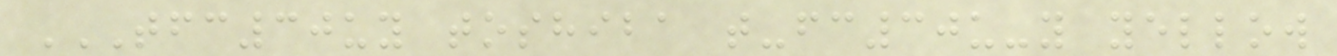TFC30UY TOSHIBA T-FC30U-Y YELLOW
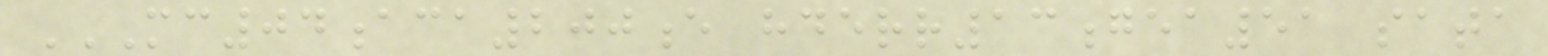MC04ACA200E HDERR13GEA51 SATA
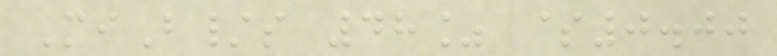MiB/s 48% $0.00
